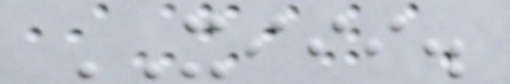XIII.
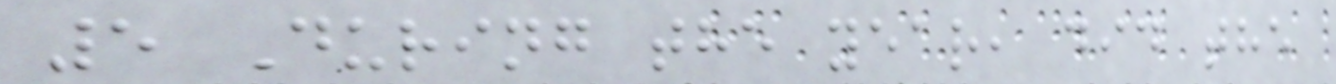5 During the year, did the
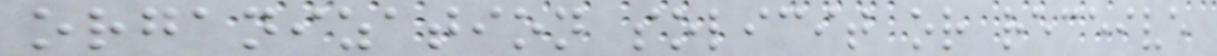organization solicit or receive
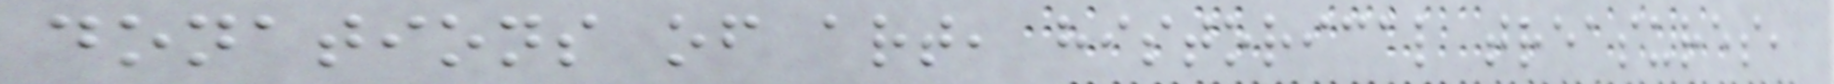donations of art, historical treasures,
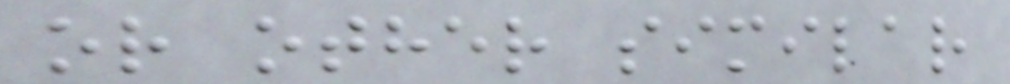or other similar
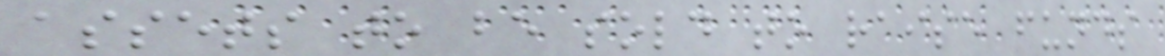assets to be sold to raise funds
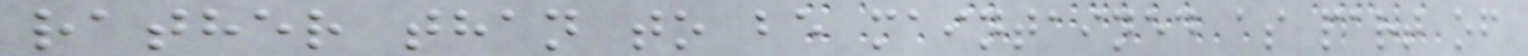rather than to be maintained as part of
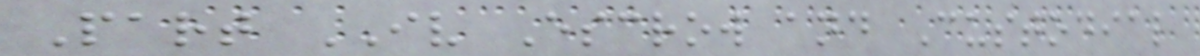Part IV Escrow and Custodial
